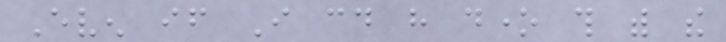Even if I could have done this with the
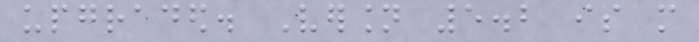upgraded. Version 5.2 is more
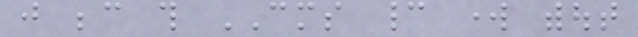just because this CMS cannot work without
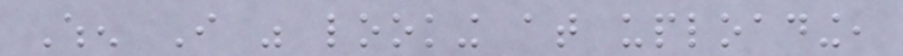When I was looking at uploading,
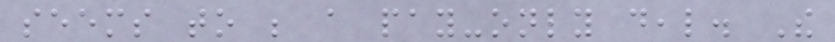seems to be a pay-only deal. The
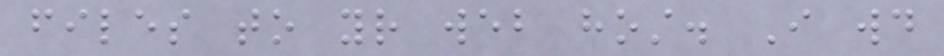files to your web host. I would
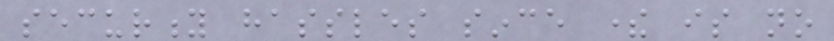security hassles since there is no
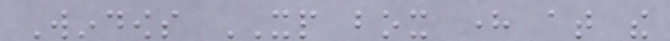Windows XP box here at the
